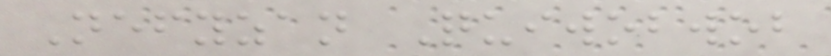Nefyzan Quiwobwob
